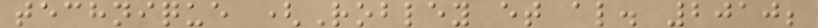technique (Robley et al. 2010;
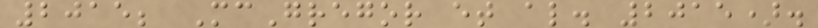2015; McGregor et al. 2015).
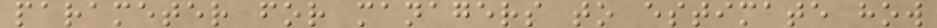parameter for managers to estimate how
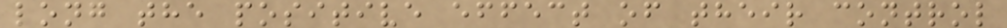long the positive effect of their control
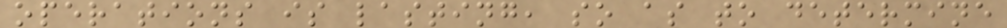operations is lasting, so as to determine
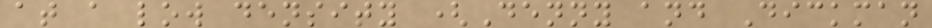at a low density (Denny and Dickman
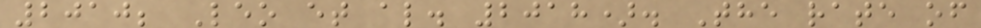2010; Leo et al. 2018). The rate of
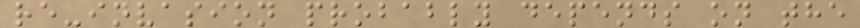re-invasion probably depends on the
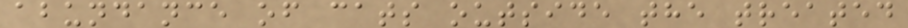abundance of cats outside the treated
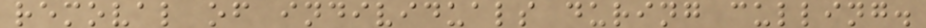removal of individuals during culling.
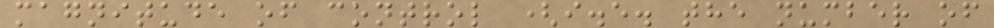magnitude of control (i.e. the number of
